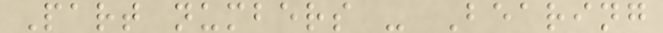Part numbers - Bearing
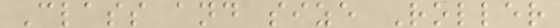Class and size Roller
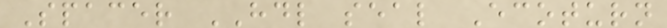Spacer HDL seal Ecoturn
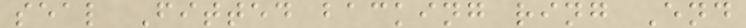seal Fitted backing ring End
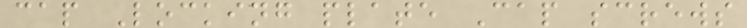cap Locking plate Cap screws
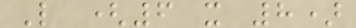L (6 x 8)
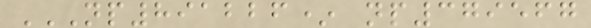NP891226* NP379567
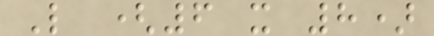L (6 x 8)
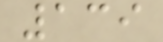139
